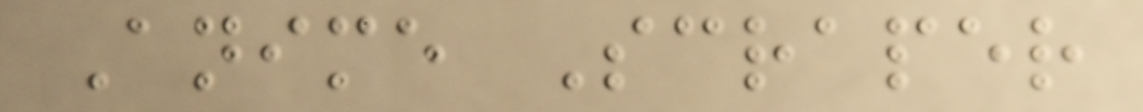Anime Scraper
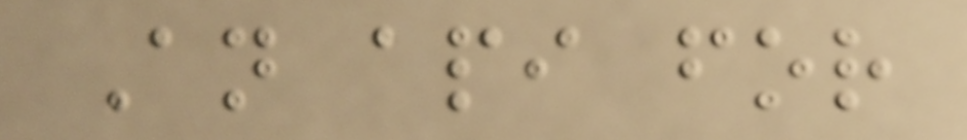An api for
